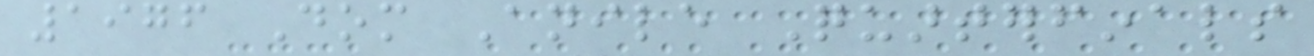1976 Dom Anile Quarterfinals
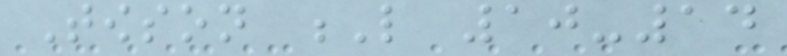Towson L 10-14
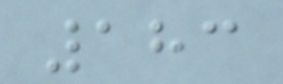183
